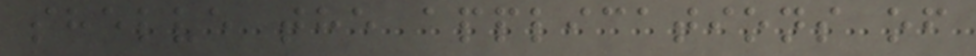shelve the applications of
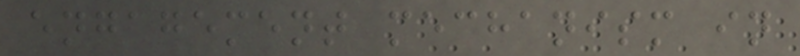engagement mechanism in
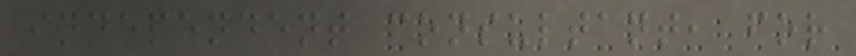independent consultant, for
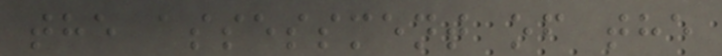the assessment of the
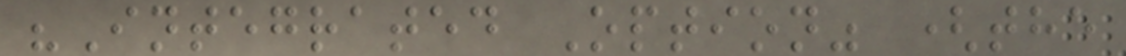"Integrated Option" (the
